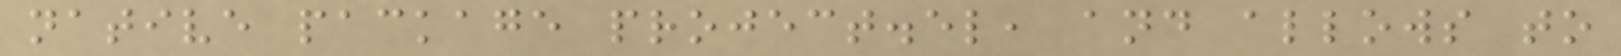native package project.el, and allows to
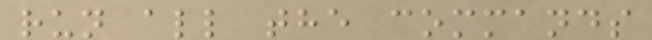run all the commands
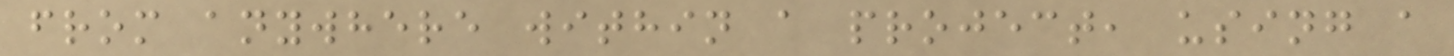from anywhere within a project, using a
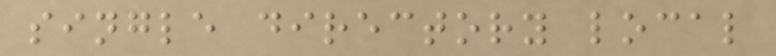single directory local
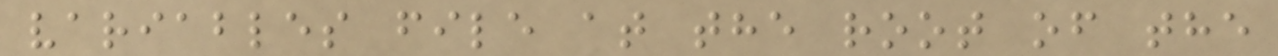variables file at the root of the
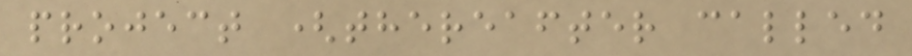project (thereafter called
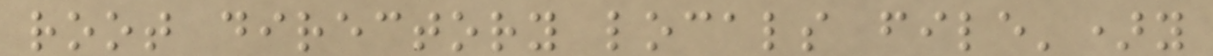root directory locals file')y
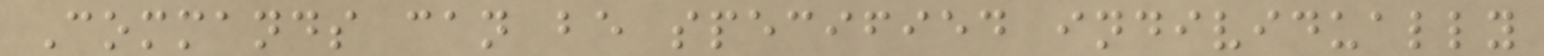Commands can be specified individually
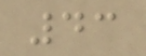43
